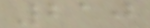210
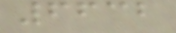6632
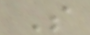S
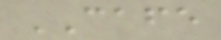CAFE
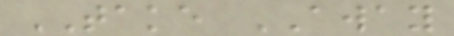TAKE AWAY
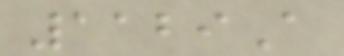1129A
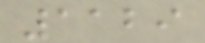1129
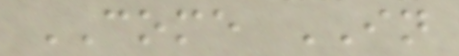COME IN
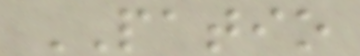PATIO
